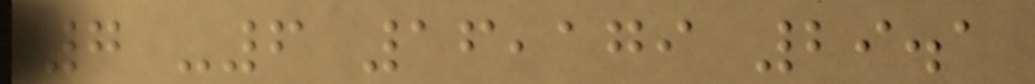7 -6 16,179 29.1
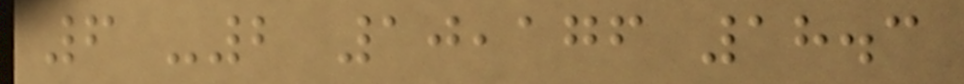6 -2 10,176 18.3
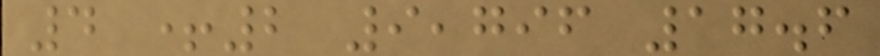4 +2 9,796 17.6
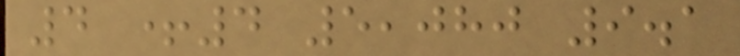4 +4 5,080 9.1
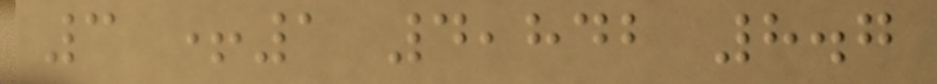3 +1 4,842 8.7
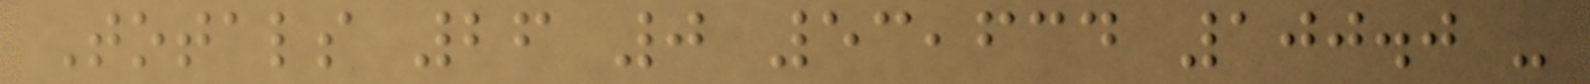Totals 26 0 53,634 100.0 -
